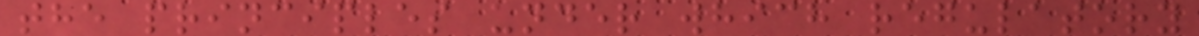the principles under which regulatory
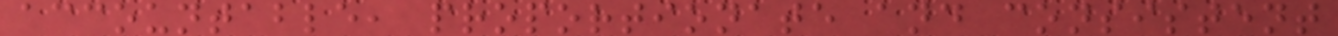accountable, proportionate and consistent
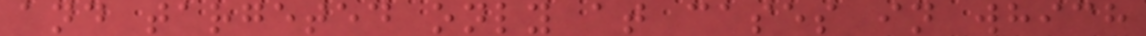and targeted only at cases in which
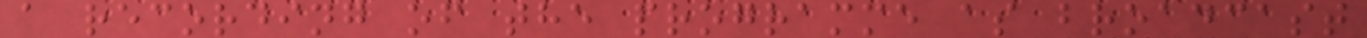a recording of the programme as broadcast
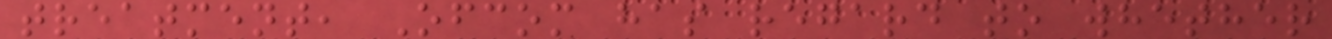treatment, Ofcom has regard to whether
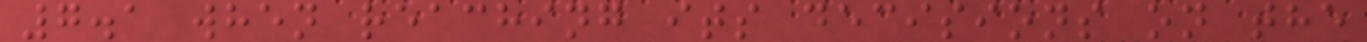7.1 when reaching its decisions on the
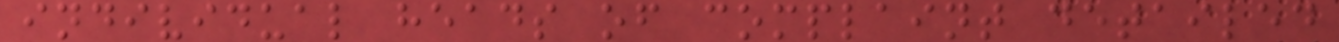individual heads of complaint detailed
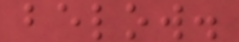below.
